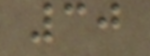30
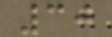30
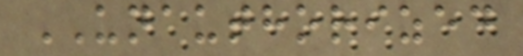UNAUTHORIZED
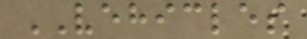VEHICLES
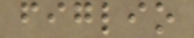figlio
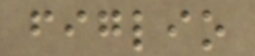figlio
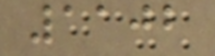1102
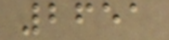2651
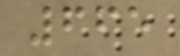665
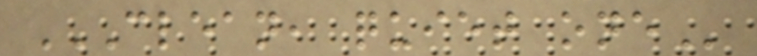CLEAN, QUIET ONE
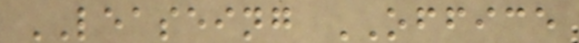LEASEING OFFICE
